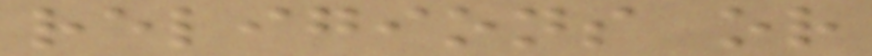religions or
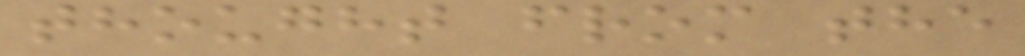thought from the
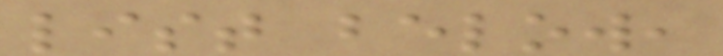list below,
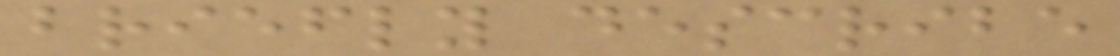briefly describe
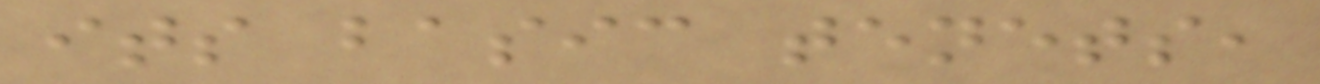its basic tenets,
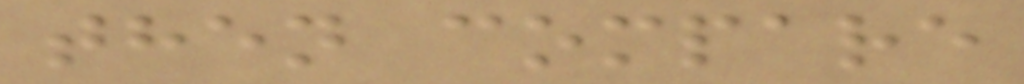then compare
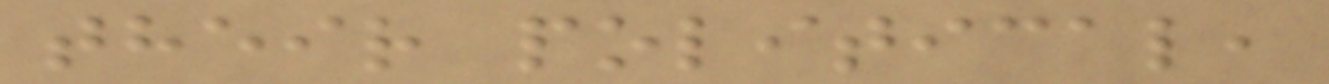their political,
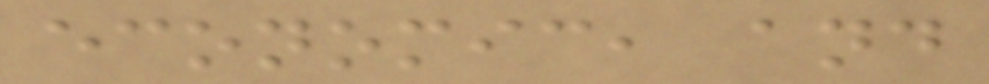economic, and
